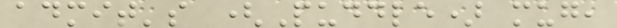admit's (Puddle) mug,
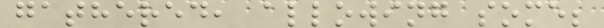gathered, allowing some;
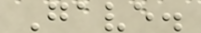Gave.
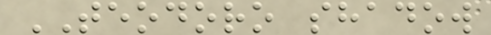TEODORO shadow
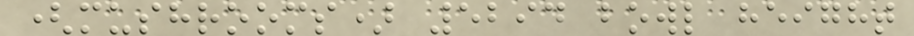(mushrooms) 5294 bowl height
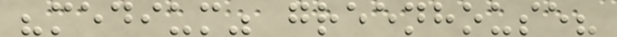"medium" greenhouse?
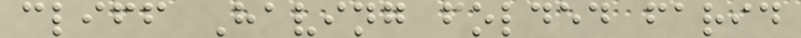cliff Having folded farid
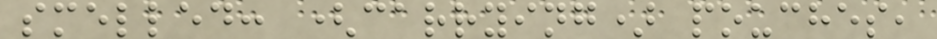smelled: (carrying) pouches,
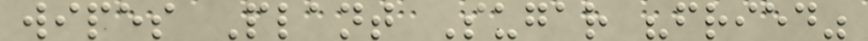wipes Plant Sugar "fried"
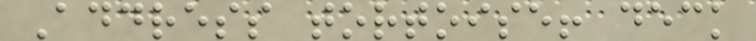Address tortoise! deck
